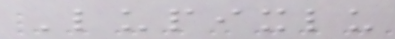Lupixlu
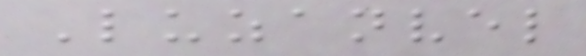Luzanvel
